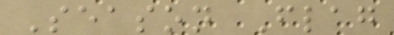Season Flag
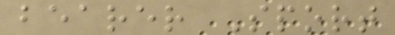bearer Sport
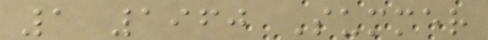1 1960 Summer
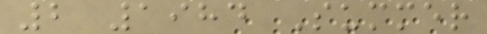2 1984 Summer
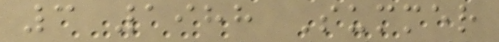3 1988 Summer
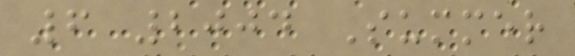6 2004 Summer
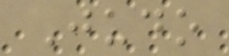Judo
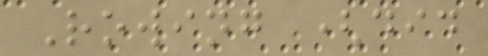Rowing (did
